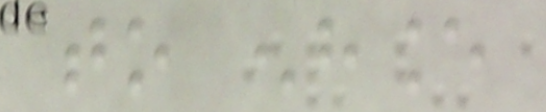to enhance
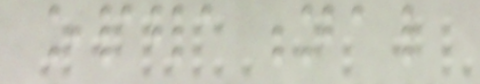operational
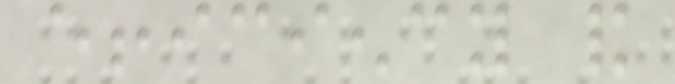efficiency and
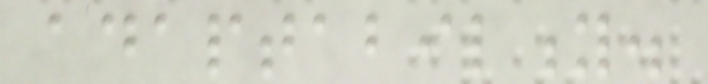adaptability.
